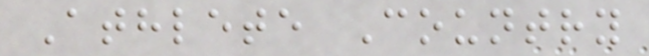Athlete Country
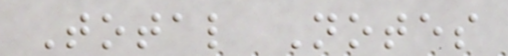Total Notes
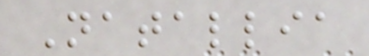Natallia
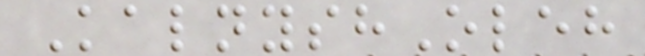KalnyshOleh
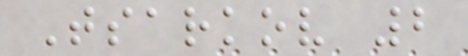Tsarkov 2
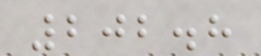202.8
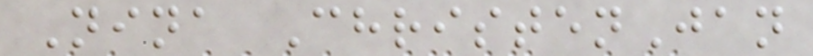Nina ChristenJan
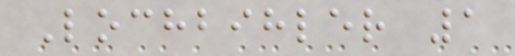Lochbihler 1
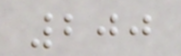200
